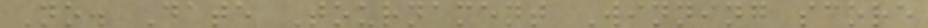No. Date Tournament Winning score
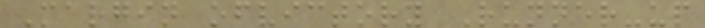Margin ofvictory Runner-up
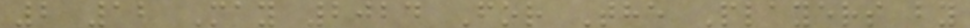2 12 May 2024 For The Players by
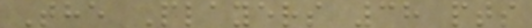The Players 38 pts
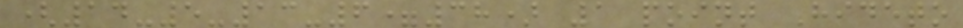(14-5-13-6=38) 1 point Hideto
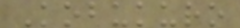Kobukuro
